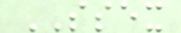SSEX
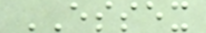ESSEX
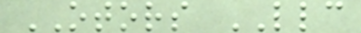OTORS LLC
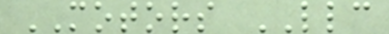MOTORS LLC
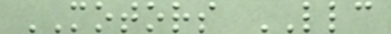MOTORS LLC
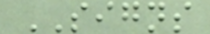SIGNS
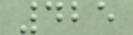425
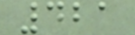421
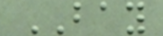BAY
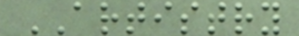ARTISTRY
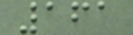161
